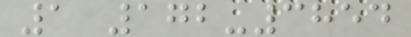1 172-3854
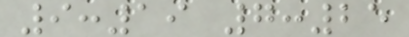9:19 7:25
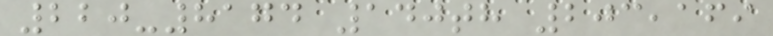220-8174 140th 203,169
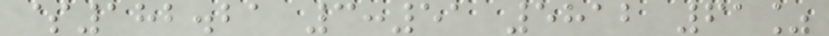$182.21 3:51 5812 61%
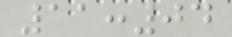11:04
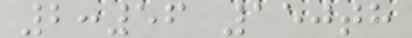2:56 150th
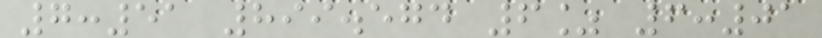7:51 899.574 6% 6:01
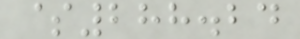$288.24
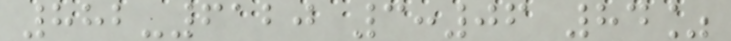882-6120 3:06 84%
